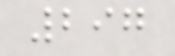297
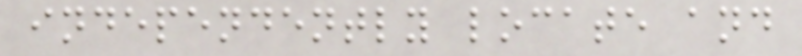independently locate and
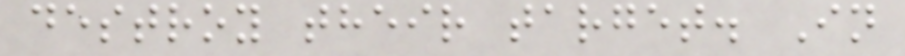destroy their target. In
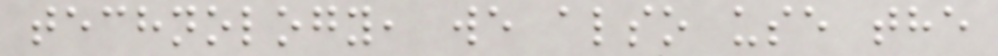technology, we also use the
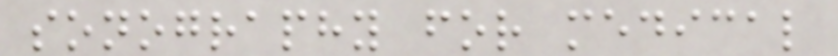sonography for medical
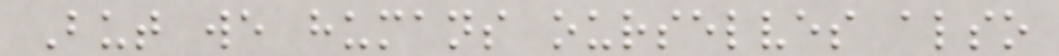But we humans ourselves also
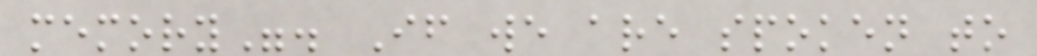memory". If we are spoken to
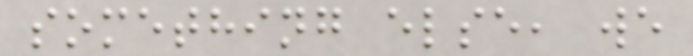something else, we
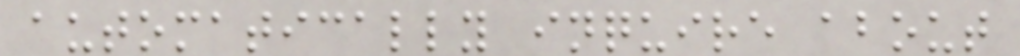automatically inquire about
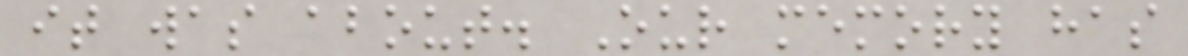it was about. Our memory has
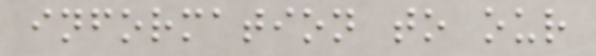information to our
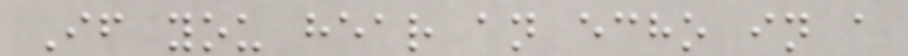If you hear an echo in a
